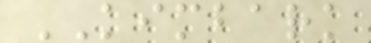KIMBARK
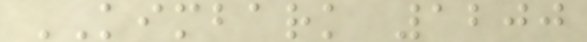KIMBARK 1200
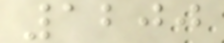1200
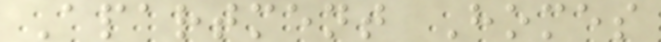Apartment Homes
